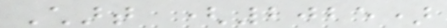Chart (2025)
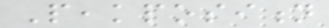Peakposition
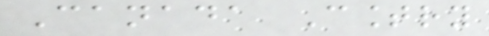Canada Country
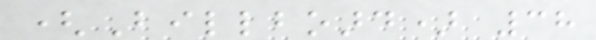(Billboard) 38
